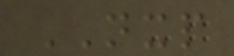NXP
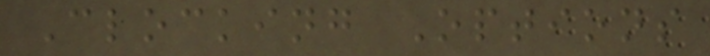Clocking Options
